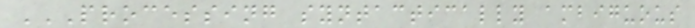PROCESSING SYNTACTICALLY AMBIGUOUS
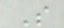S
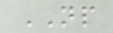NP
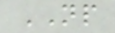NP
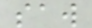saw
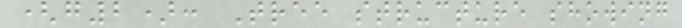(g2): Tree structure showing
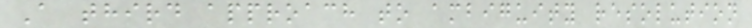A third approach to ambiguity resolution
